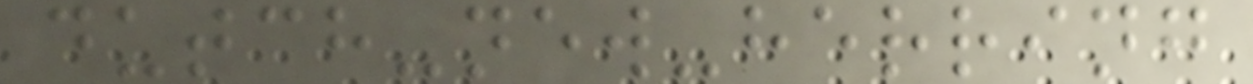dutch-new-herring
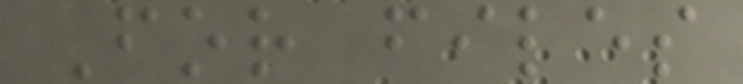For files
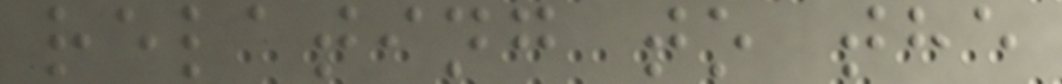relating to the
